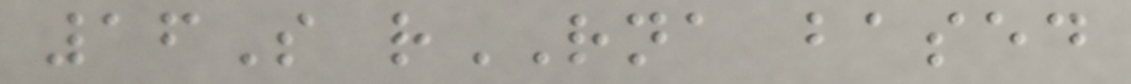16S rRNA based
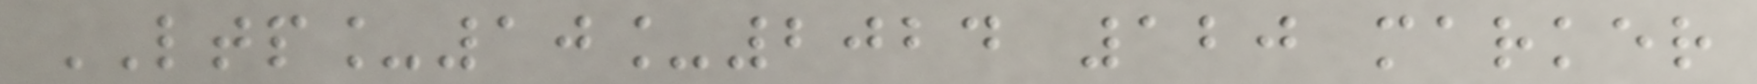LTP_10_2024 120 marker
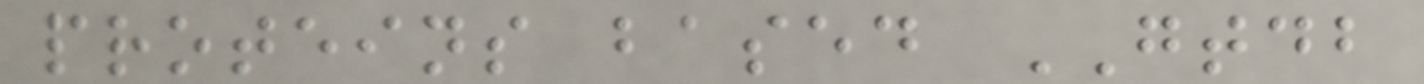proteins based GTDB
